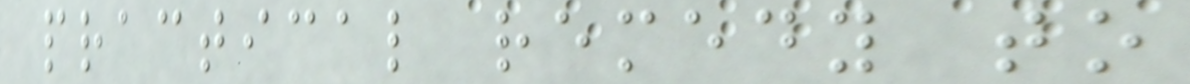practical remedy to
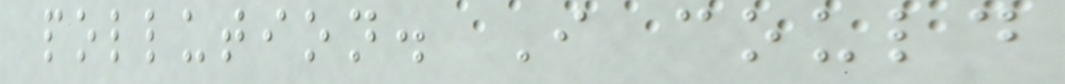pollution. I could
